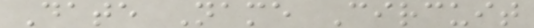Date Name Circuit
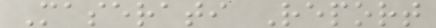Maserati Report
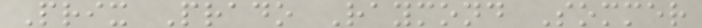Prix Prado Raymond Sommer
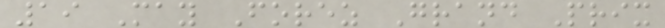19 May Forez Grand Prix
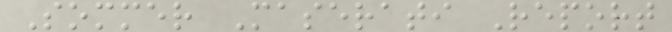Sommer Maserati Report
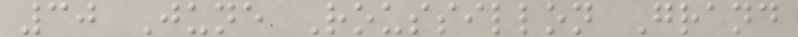30 June Roussillon Grand
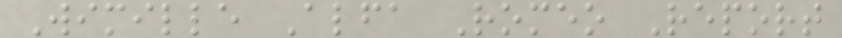Wimille Alfa Romeo Report
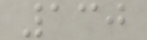130
